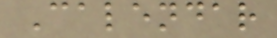Calendar
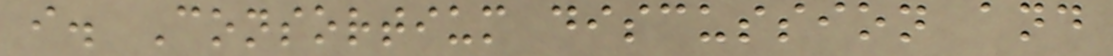i. Consortium discussion and
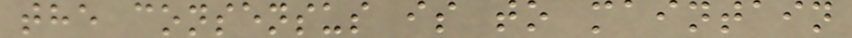the consensus is to maintain
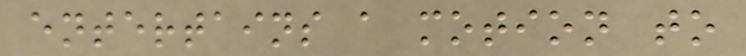entertains a motion to
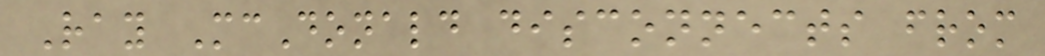Ray McDonald disconnects from
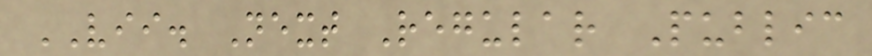VII. Next Regular Public
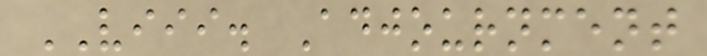VIII. Adjournment
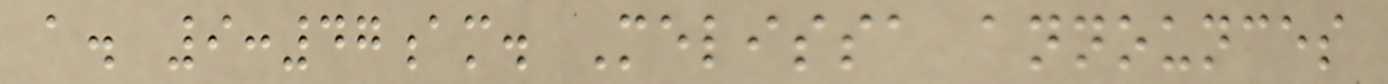a. 9:47am. Melissa announces
